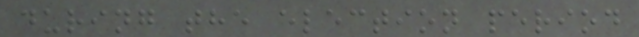during the election period
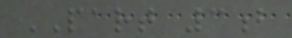PART 3b
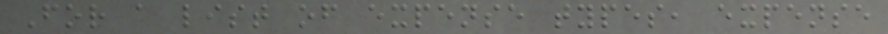For a list of expense types, expense
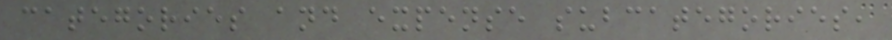categories and expense subcategories,
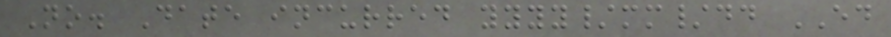No. Date incurred yyyy/mm/dd ED
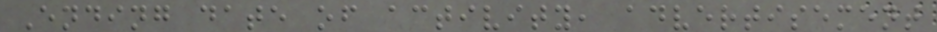Ending date of activity, advertisement
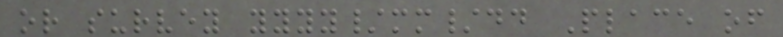or survey yyyy/mm/dd Place of
